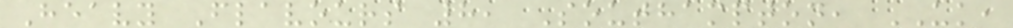Heavy Flavours 8, Southampton, UK,
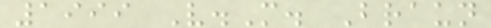1999 V.M. Braun
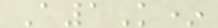A1K*
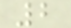2
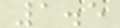1.5
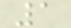1
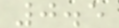0.5
